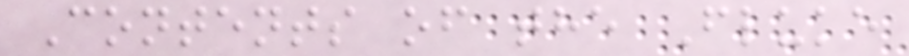Contents of the Fluke
